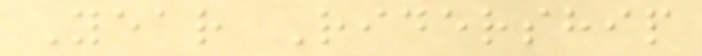Year Ridership
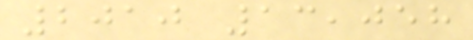2010 13,058
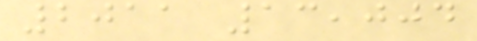2011 13,004
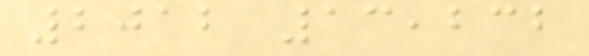2012 13,232
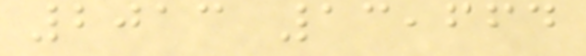2013 13,664
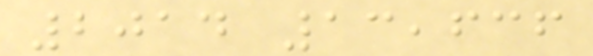2014 13,636
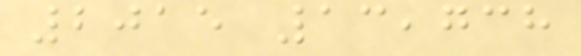2015 13,738
